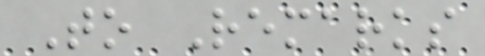To Remarks
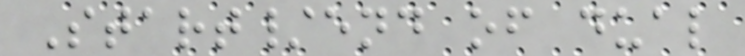Start/end of dual
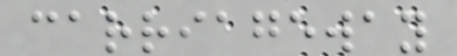carriageway
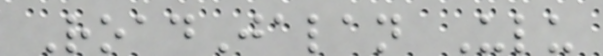RoadJalan Ulu
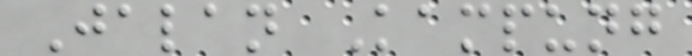Jalan Kampung
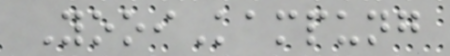YooiKampung
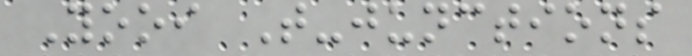Yooi T-junctions
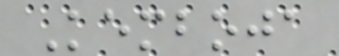Kemboja
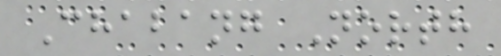Chabang North
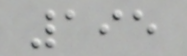195
